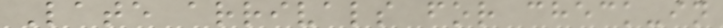Late arrivals for check-in
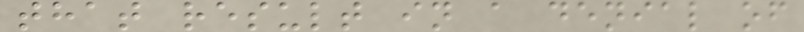that result in a denial of
